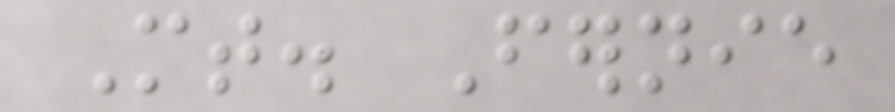Mt. Fernie
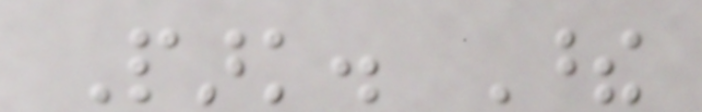Park. These
